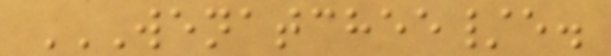WENATCHEE/E.
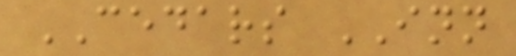CEDARS INN
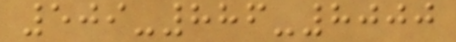509-886-8000
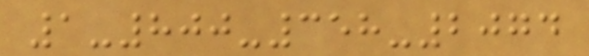1-800-358-2074
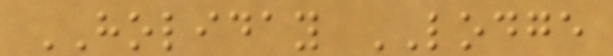HOLIDAY LODGE
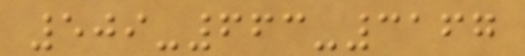509-663-3167
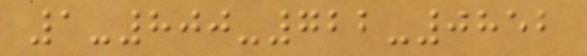1-800-722-0852
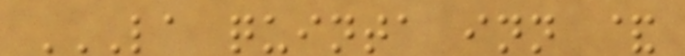LA QUINTA INN &
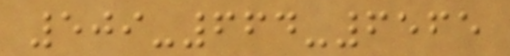509-664-6565
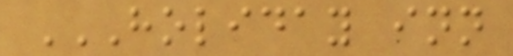HOLIDAY INN
